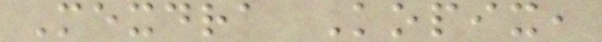Mexdra Kopix,
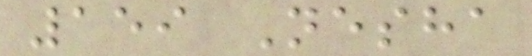159 Nesha
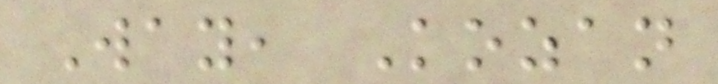Way, Kozan
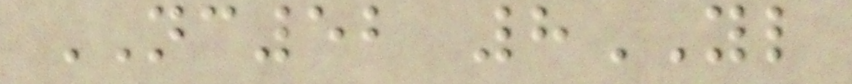NC52 8YL
